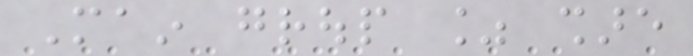Main group % share
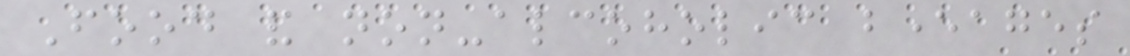Food and non-alcoholic beverages
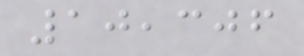10,306
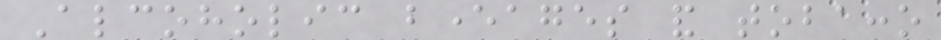Alcoholic beverages and tobacco
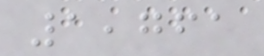1,761
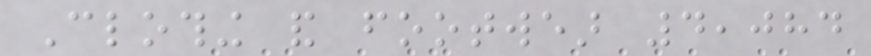Clothing and footwear 4,084
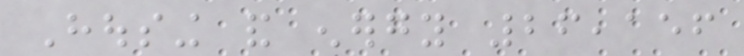Housing and energy 26,156
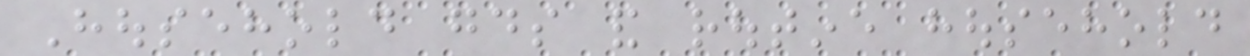Household goods and routine household
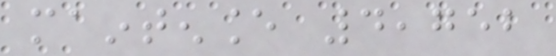maintenance 4,752
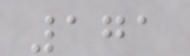171
